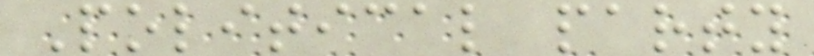Political party
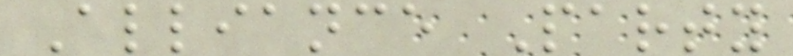Alliance Party
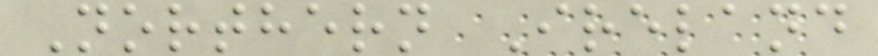Northern Ireland
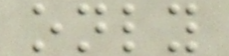only
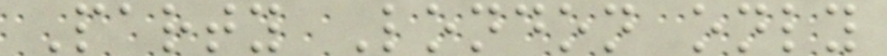Party London only
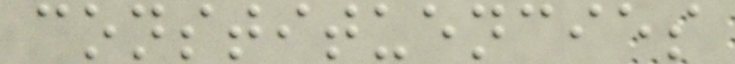constituencies
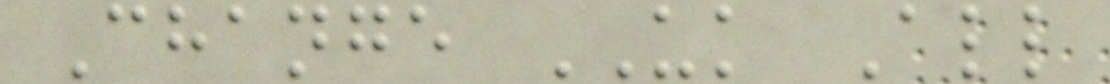Change UK All
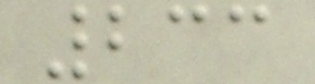233
